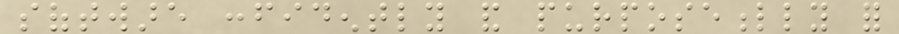software confidently and purposefully for
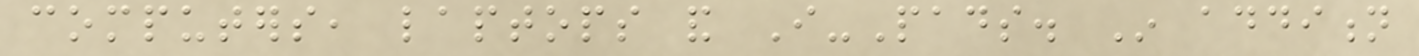computers, laptops and I-Pads. In addition
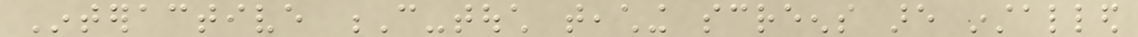Interactive C-touch teaching screens are installed
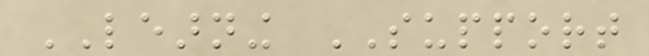LEARNING SUPPORT
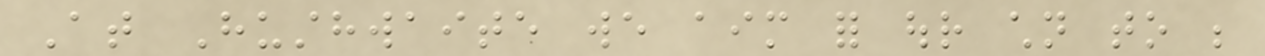At Husthwaite we aim for our children to be
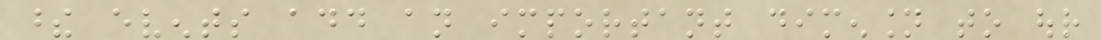these events add an important dimension to our
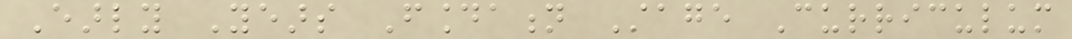Early Years Foundation Stage Curriculum
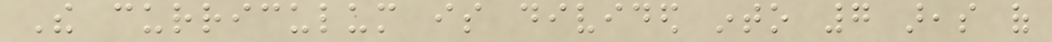The curriculum is divided into 7 areas of
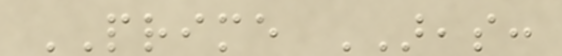PRIME AREAS:
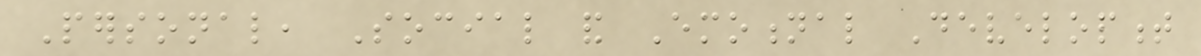Personal, Social and Emotional Development
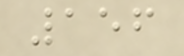156
